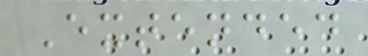Extended
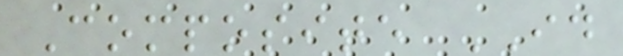Composite ID
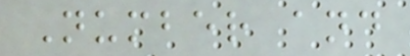Number and
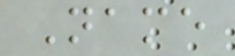Name
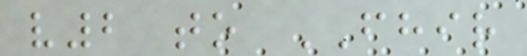v2 to FHIR
